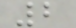2
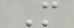M
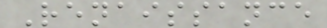Renaissance
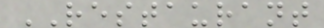RESTAURANT
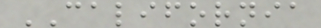CALIFORNIA
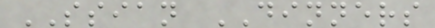SSIAN DINNERS
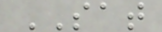SAT
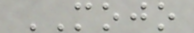MOJO
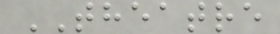THEATRE
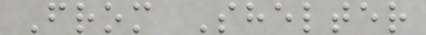From Shelter
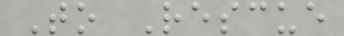To Rescue
